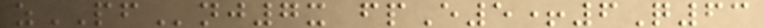zPFnj7x fpE5+6Q63
